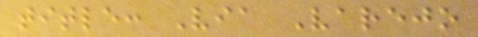title: Via Varejo
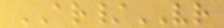AR/VR
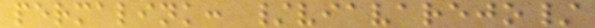permalink: /viavarejo/
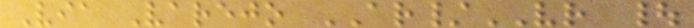Via Varejo AR/VR |
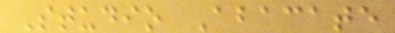Studio Abacate
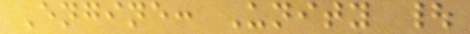Engine: Unity |
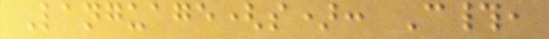Language(s): C#,
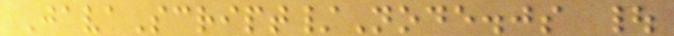JavaScript/Node.js |
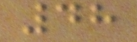48
